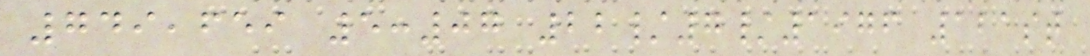749,659 5:07 22/7/1976 121st
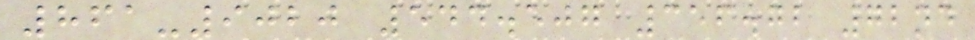861-9020 544.507 356.72 72nd
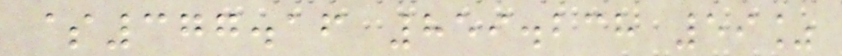$377.16 859.238 59%
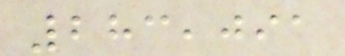283,091
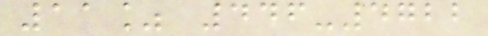11% 446-4722
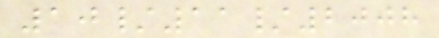10/11/2008
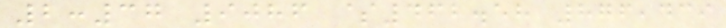2:37 9086 $462.58 876,439
